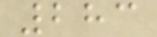283
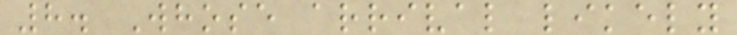8. Whose arrival likely
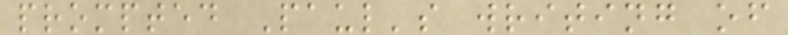prompted Paul's writing of
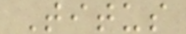Titus
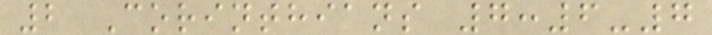2 Corinthians 7:6-7
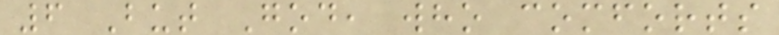6 But God, who comforts
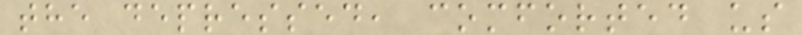the depressed, comforted us
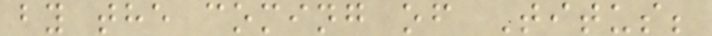by the coming of Titus;
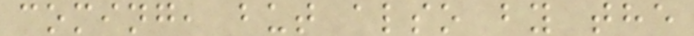coming, but also by the
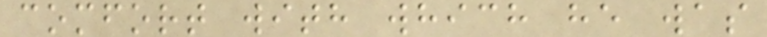comfort with which he was
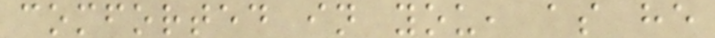comforted in you, as he
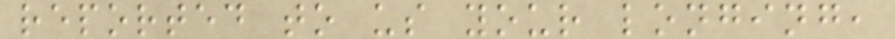reported to us your longing,
